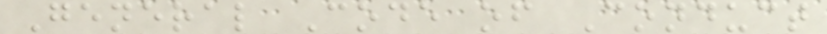General Code of Conduct
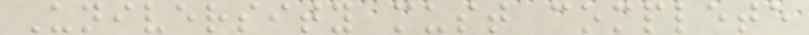University must complete
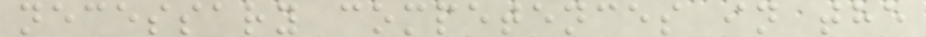necessary competences in the
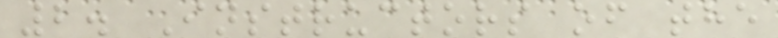2. Instructors of the
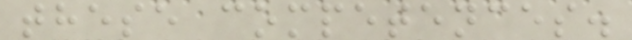these competences.
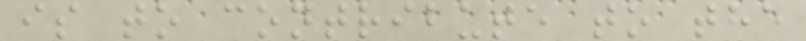is to contribute to the
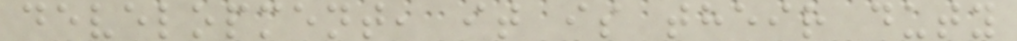development, it is their duty
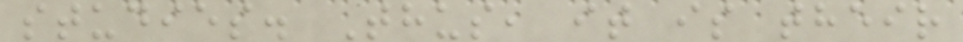studies. Thus, it is their
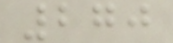270
